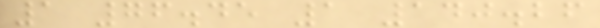1 76.45 1 140.26
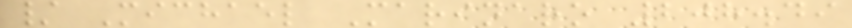/ Michael Marinaro 208.49
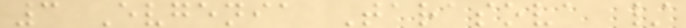3 Evgenia Tarasova /
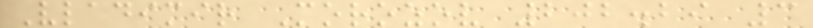Vladimir Morozov 202.29 3
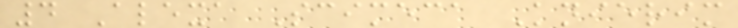4 Alexa Scimeca Knierim
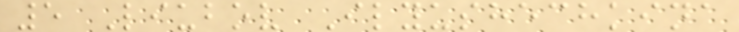5 Liubov Ilyushechkina
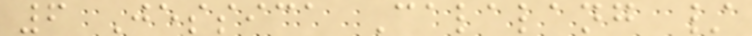6 Jessica Calalang /
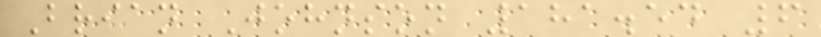Brian Johnson 181.54 6
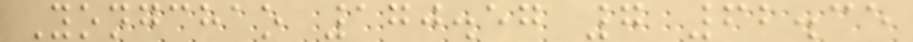Yongchao 170.57 7 62.35
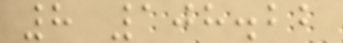8 108.22
